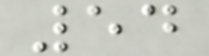54
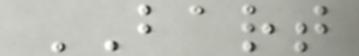BART
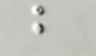b
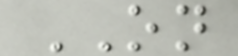ON
